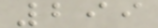299
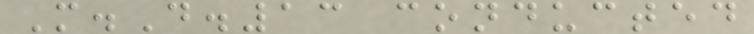M.D.13 conducted
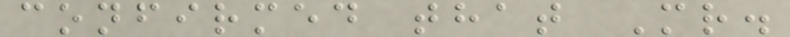confirmed that Mr.
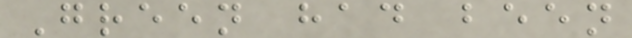Green had been
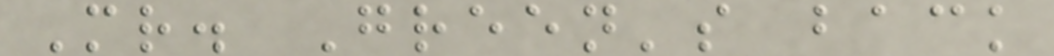Mr. Green's back
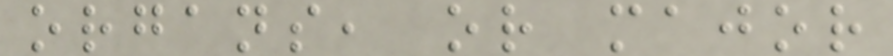organs, or major
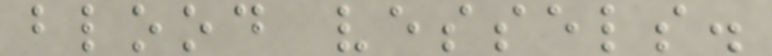blood vessels.
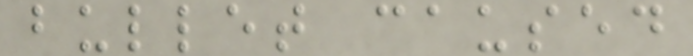bullet caused
